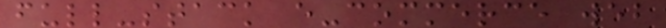full-stack e-commerce web
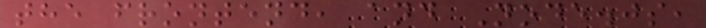the frontend, and Node.js,
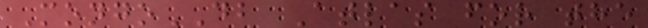MongoDB Atlas for the
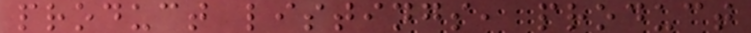product listings, product
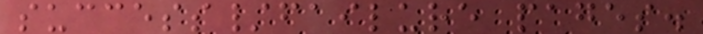success/failure pages.
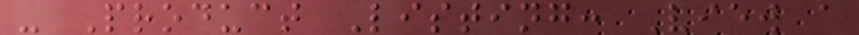- Product Listing: View a
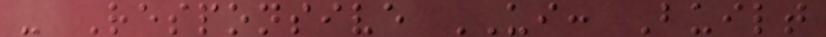- Responsive UI: Built
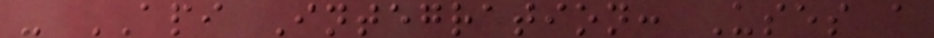- API Integration: Uses a
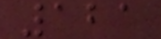121
